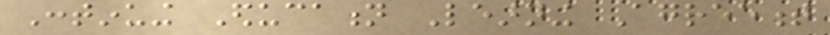Continuing Education Learning Agreement
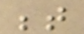between
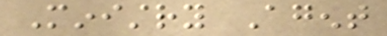Ministry Agent
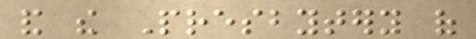and the Presbytery of
